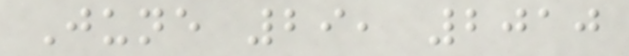June 29, 2010
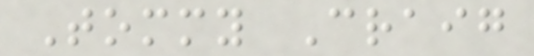Tommy Craig
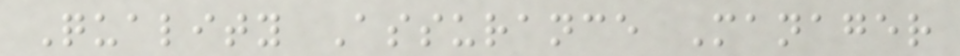Quality Assurance Manager
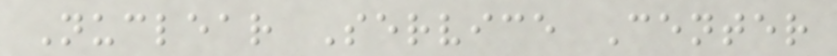Nuclear Service Center
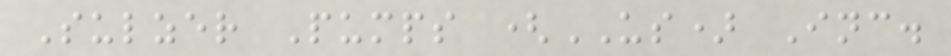Sulzer Pumps (US) Inc.
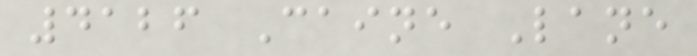4126 Caine Lane
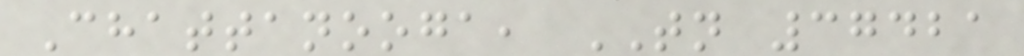Chattanooga, TN 37421
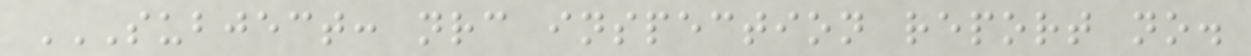SUBJECT: NRC INSPECTION REPORT NO.
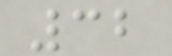32
